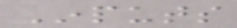Inputs
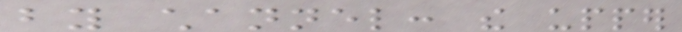by channel: the upper
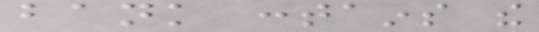bank contains the
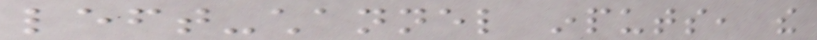left-channel inputs, the
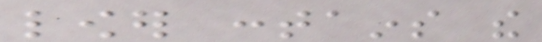lower contains the
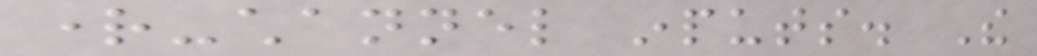right-channel inputs. The
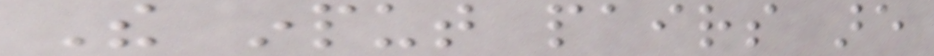The input pairs are
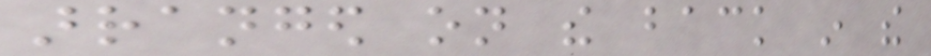arranged on the back in the
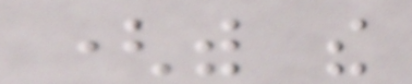(with the
